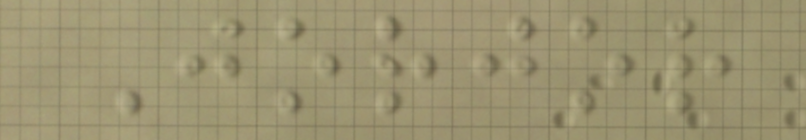Jorjor
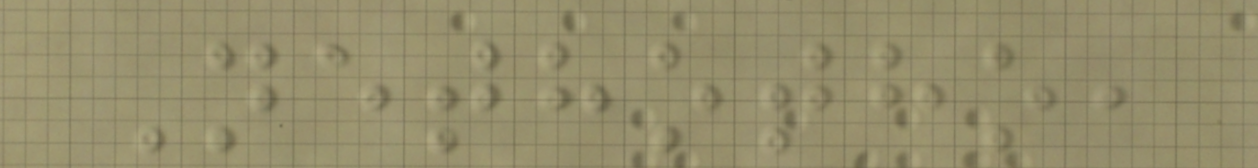Nethotho,
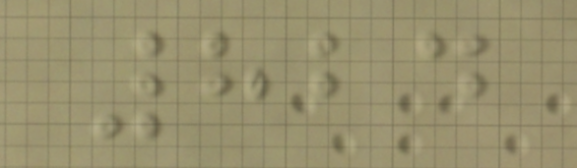824
